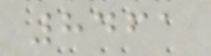8461
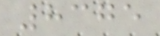8375
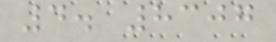4. 8307
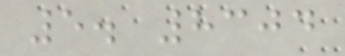5. 8304
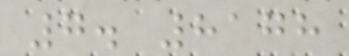7. 8178
